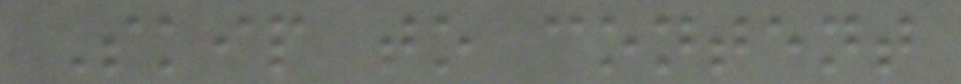Skip to content
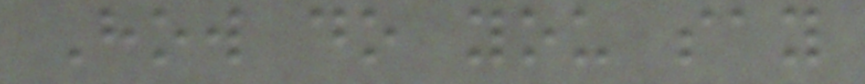How do you say
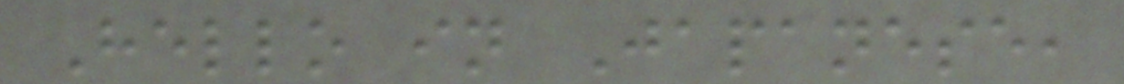Hello in Japanese,
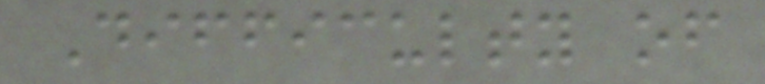Difficulty of
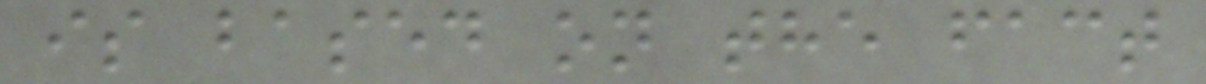is based on the fact
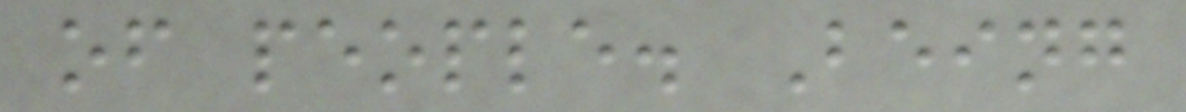of people. Being
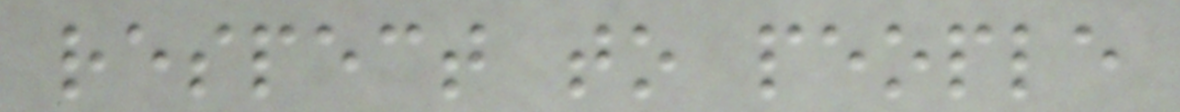respect to people
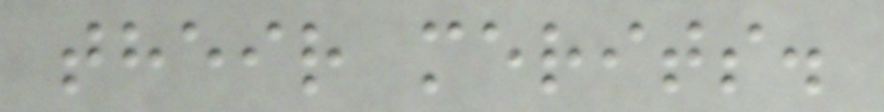their merits.
